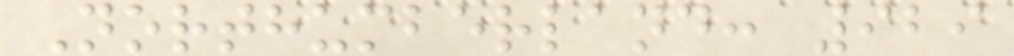Northumberland: 929
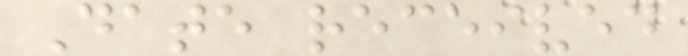Date received
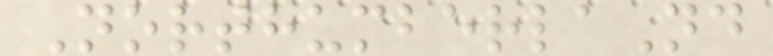NorthumberlaNd
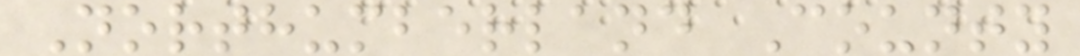Northumberland County
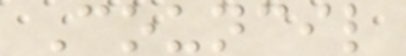Council
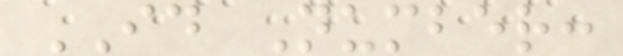ID Number:
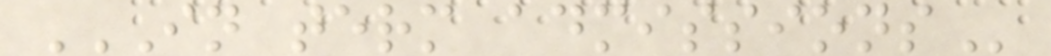IN TERM ADMISSIONS
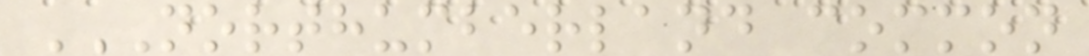NORTHUMBERLAND COMMON
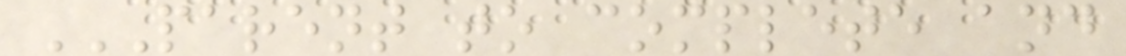PARENT TO COMPLETE AND
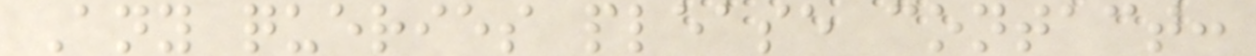Any queries please contact:
